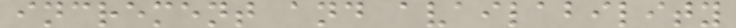increment and availability
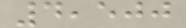4,500
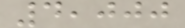4,000
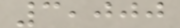3,000
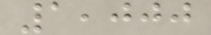1,000
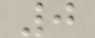0
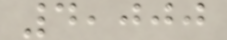4,000
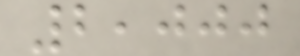2,000
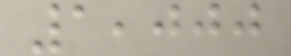1,000
